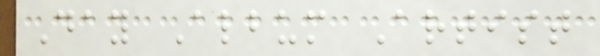Day Album Artist
